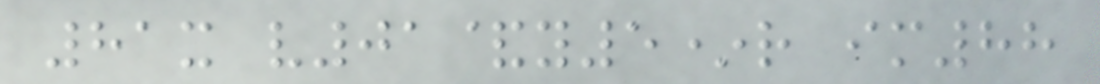81x v01&y5*r im88
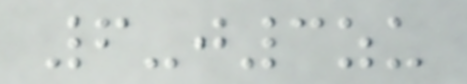6-j3zu
